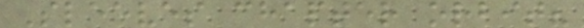Sleeves chapter orbit?
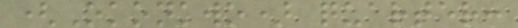(Okonkwo) quarter:
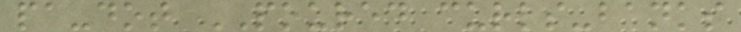pa-dot POURED curls-banks
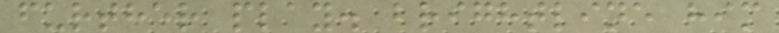further play. brightline him
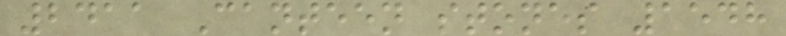2411 Canteen stones 1548
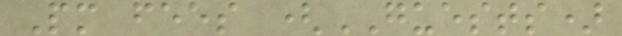Pm fees (GUESTS)
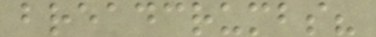breadcrumbs?
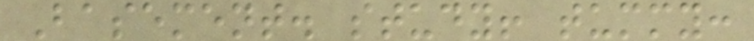Basement. study! tummy:
